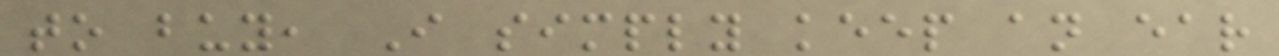to buy, I simply keep an ear
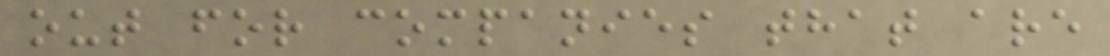out for companies that are
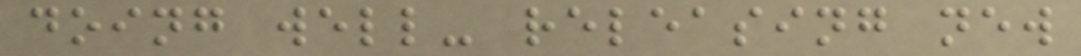doing well- releasing new
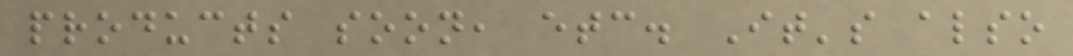products soon, etc. It's also
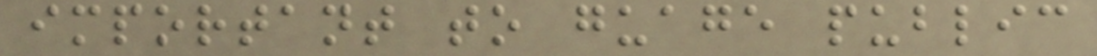important to guage public
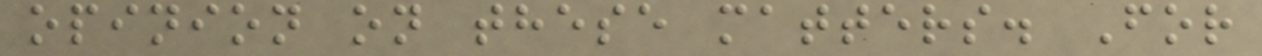opinion on these matters. For
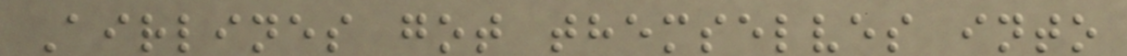Airlines got themselves into
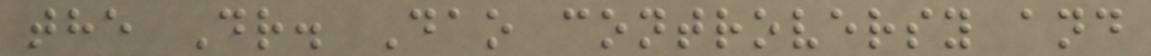the Dr. Dao controversy and
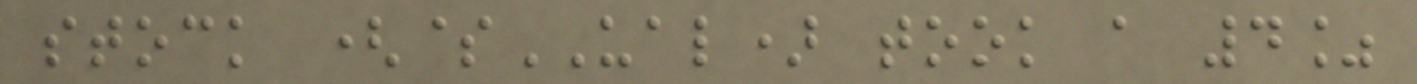stock ($UAL) took a 4%
